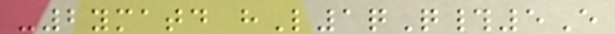-2ymatd hL1qQ#5E
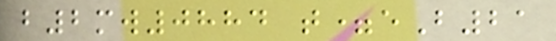b2mw0884 t=eB21
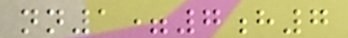nn1=7h7
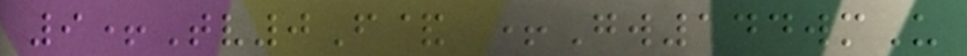9+Tv0F& +Gw144wmU
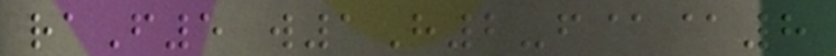raF5 w1H2-f@@8
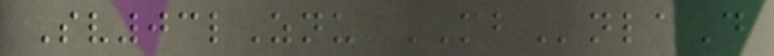Sv03lZnu MBnlaD
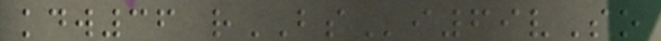kdw36 rBSi69vSo
